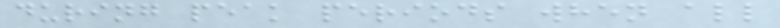during peak periods when all
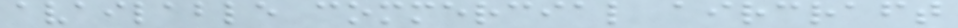available commercial aircraft
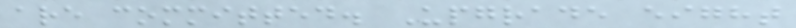are committed. Upgrade eight
